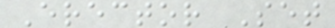Erector Set
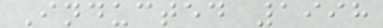Inducted 1998
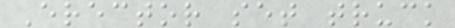Erector set truck
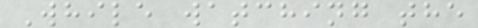While watching the
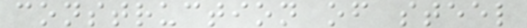construction of steel
